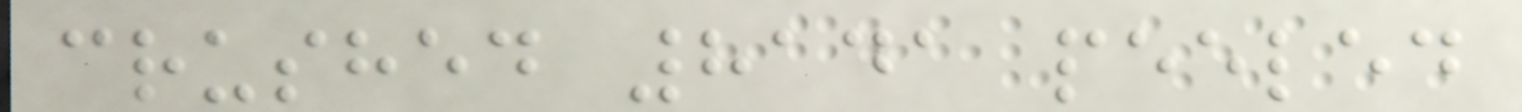crushed 8141 peeled
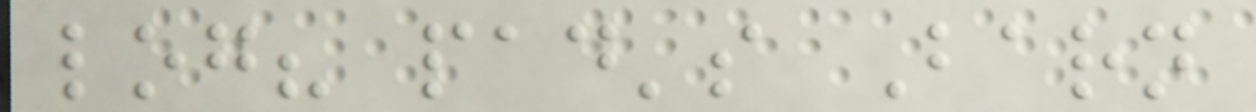log? pad's Barn
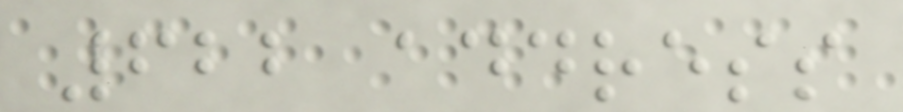622 address
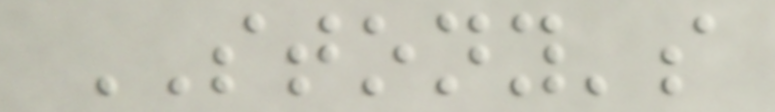STONY's
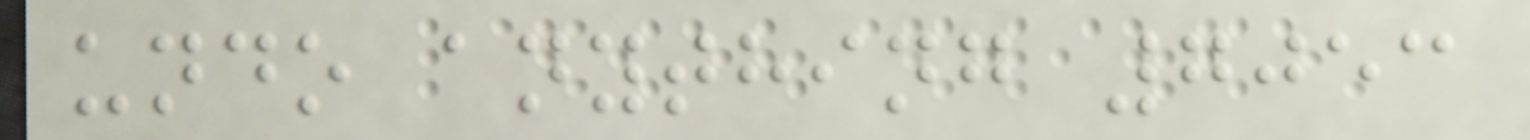undo anything 7053
